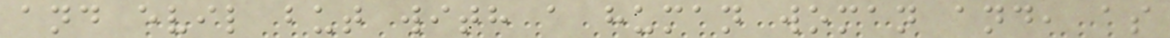and evil but with a human woman and, as
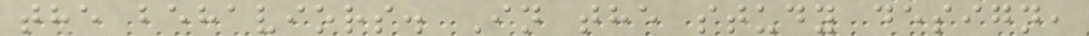the behaviors. In the study design,
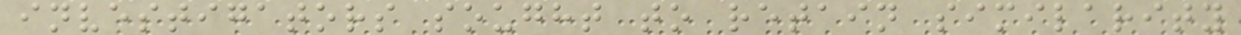investigators sought to retain similarity
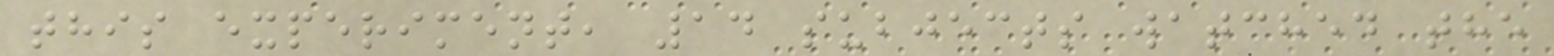this experiment, 14 subjects watched the
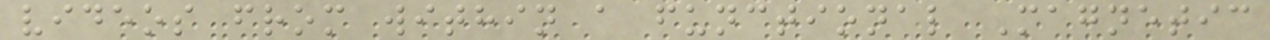videos from within a functional Magnetic
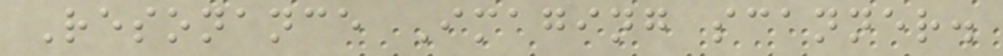Resonance Imaging scanner.
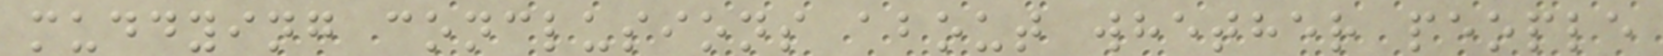muddying conclusions about whether people
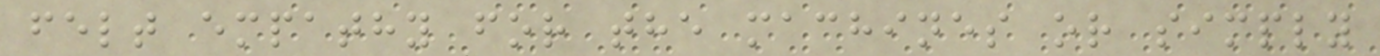felt empathy for the machines or simply
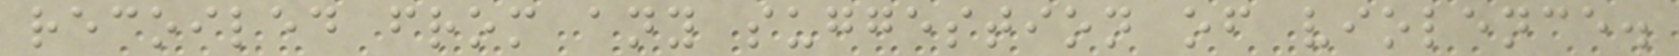recoiled from any suggestion of violence.
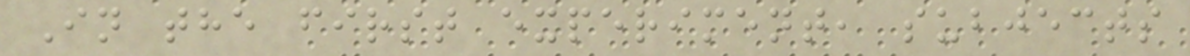In the first experiment, subjects
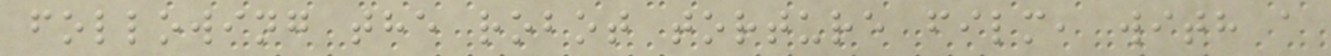following the robot torture film, with a
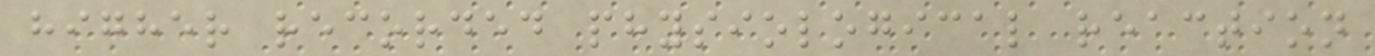higher recorded physiological reaction
